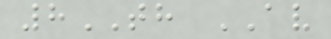8TH AV
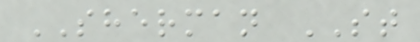SHERMAN ST
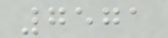7571
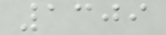1309
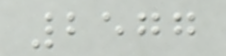2577
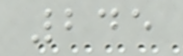245
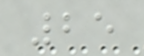25
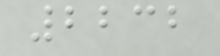2232
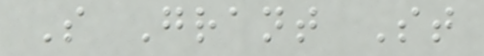S Grant St
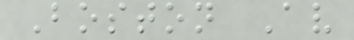Boston Av
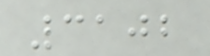3102
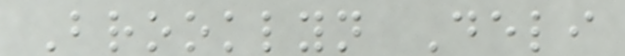Brooklyn Deli
